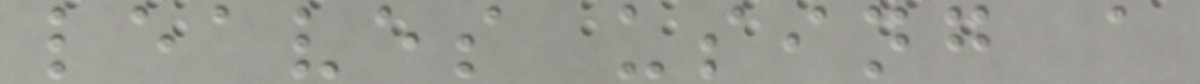leaves using a
